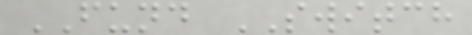FUND SWITCH
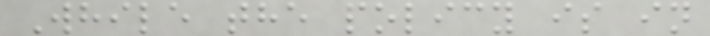While the policy is in
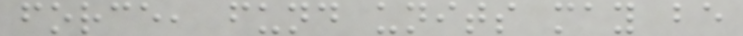force, fund units may be
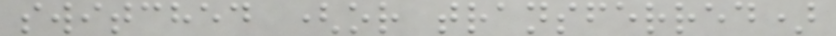switched (or transferred)
